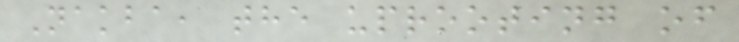Nakba, the uprooting of
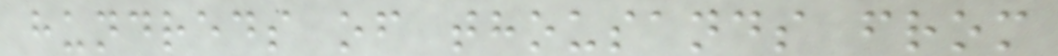hundreds of thousands from
